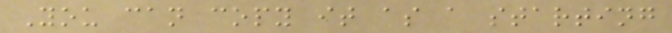You can copy it as a starting
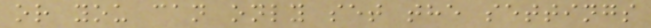or you can only set the settings
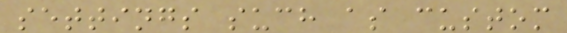settings such as custom
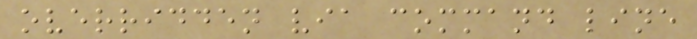overridden via command line
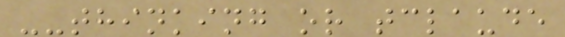--thinking or tclaude
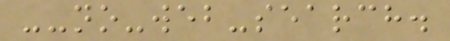--no-web-search.
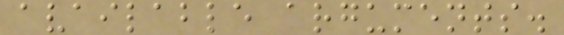available arguments.
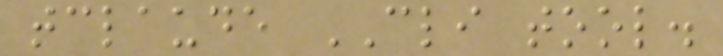tclaude CLI tool.
